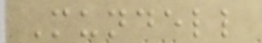Mundell
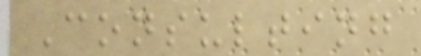Consulting
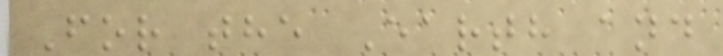For the Earth and
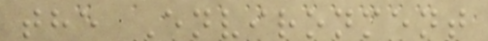the Environment
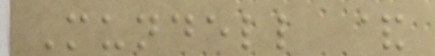Mundell &
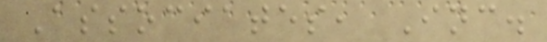Associates, Inc.
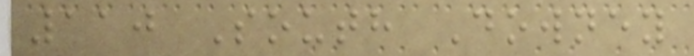110 South Downey
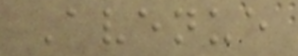Avenue
